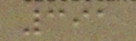391
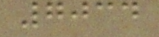7034
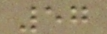57
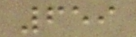659
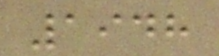1948
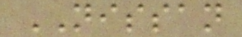NISSAN
